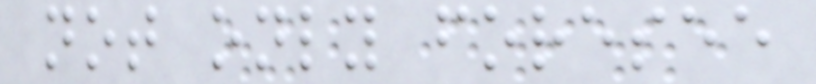not only foresee
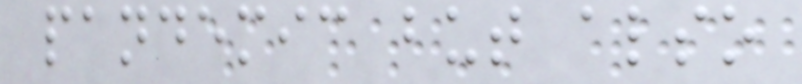pandemic but also
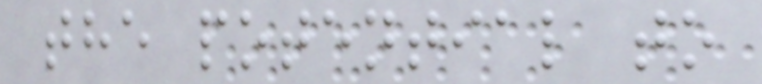the potential to
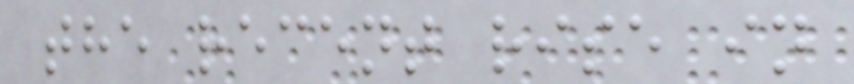the recent rise in
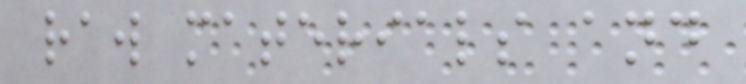raw materials and
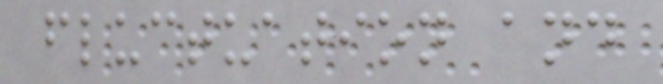fluctuation and
